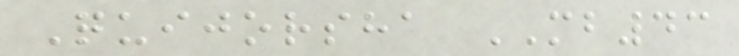Quijorsha MB43
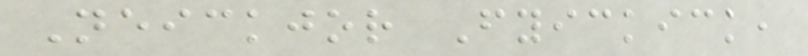Neickjor Fyickick,
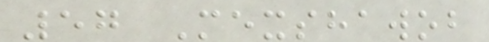57 Mexshawob
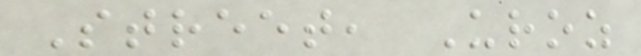Street, Uroz
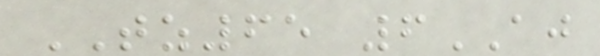TZ65 6AJ
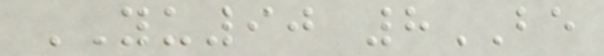YU90 8BE
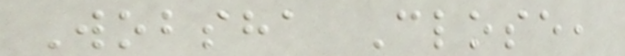Wobsha Close,
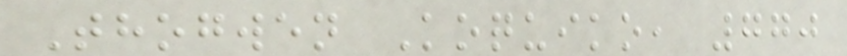Thogwen Koquiko, 770
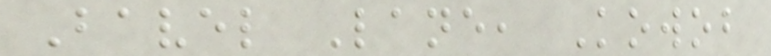Bavel Lane, Kowob
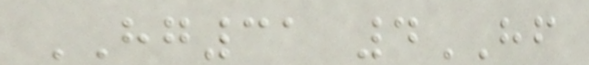HG31 4HF
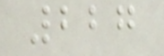227
